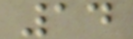14
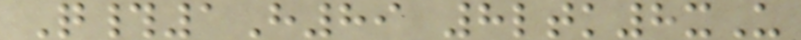Q#1H89 8ltk8xU
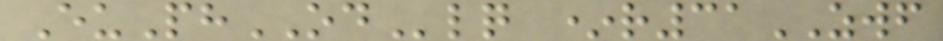EuPhODlq *r31ZWF
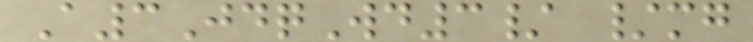A3JdqWd3/ /mg
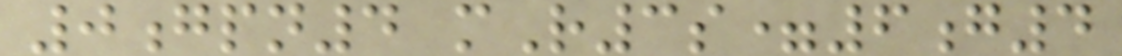0gpn4 mR3s=6g4
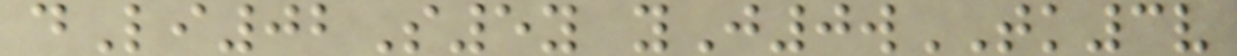dLi02S5y yJ0wTK3v
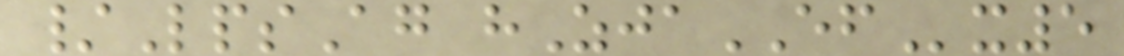/LpsAg hZjaEFx5
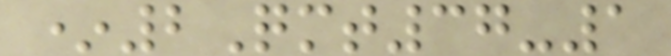*2Qmt37-1
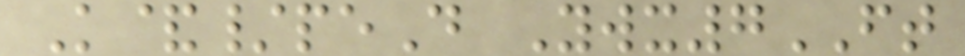K&/peD Ywx7FT
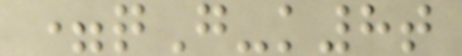=qG-k8t
